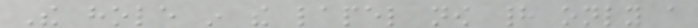The hole in the lapel now had only a
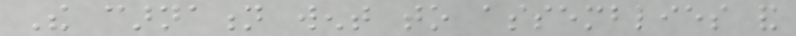The carnation went to assemblies and
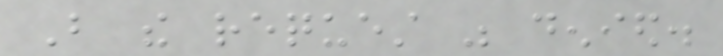But the request was denied.
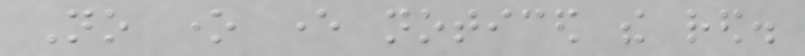No one ever noticed the red.
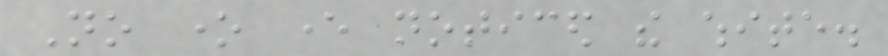No one ever noticed the white.
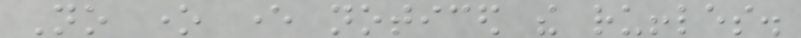No one ever noticed the ruffles.
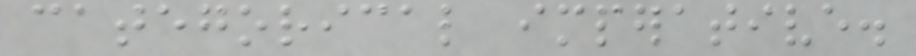categorical imperative.
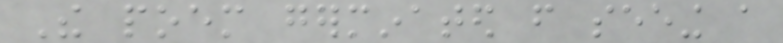The poem germinated from seeing a
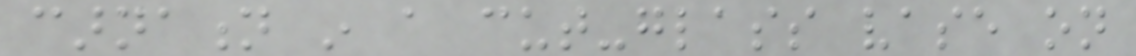carnation in a cut-glass vase on
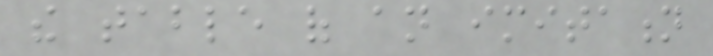the table of an imitation
